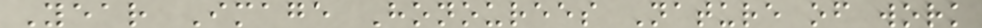Year Image Honourees Nature of work
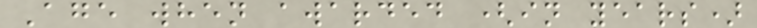Age when awarded (in years)
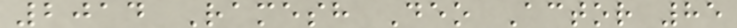2014 Ramesh Deo Actor 85
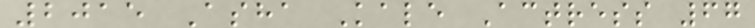2015 Asha Kale Actress 67
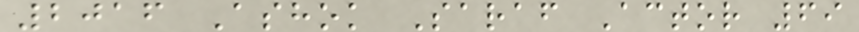2016 Ashok Saraf Actor 69
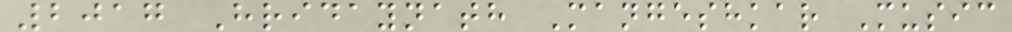2017 Hridaynath Mangeshkar Music
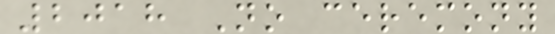2018 No ceremony
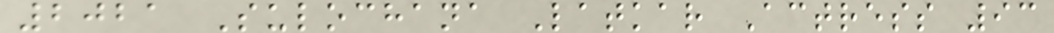2021 Sulochana Latkar Actress 93
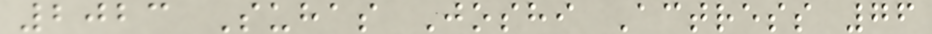2023 Suhas Joshi Actress 76
